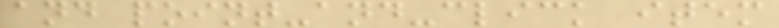and point-and-click item
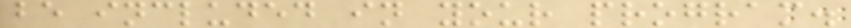be included in your program.
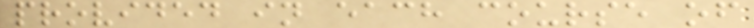provided in each course of
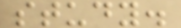study.
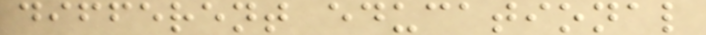different educational
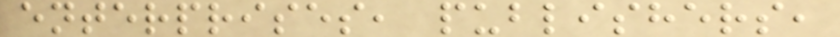enterprises, publishers,
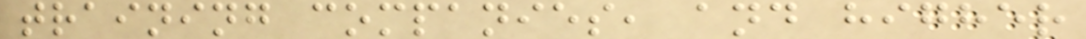training companies, and higher
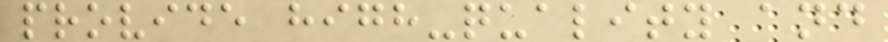provide high-quality and
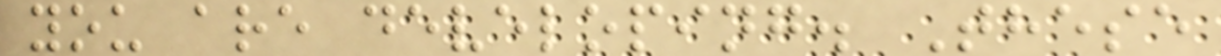you are developing. These
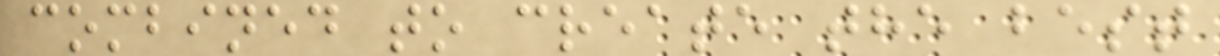combined to create the best
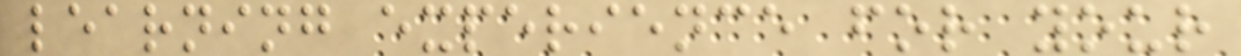learning experience for your
